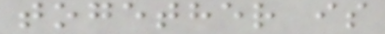together is
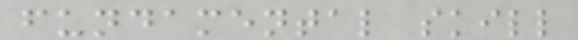fundamental skill
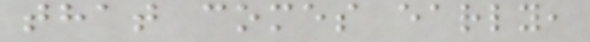that comes early,
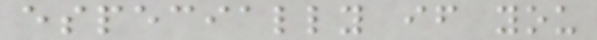especially if you
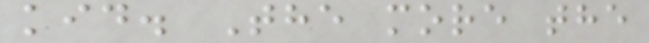kid. The more the
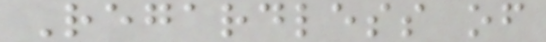Regardless of
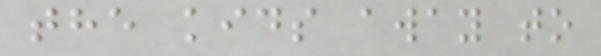the kids away to
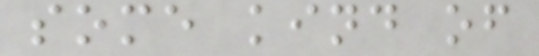some kind of
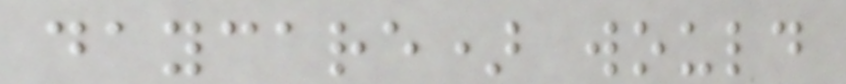daycare) would
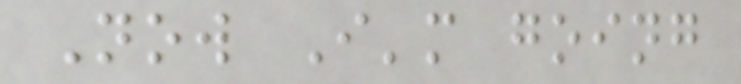Now I'm going
